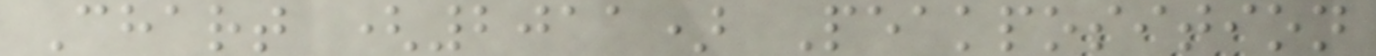Chart (2011) Peakposition
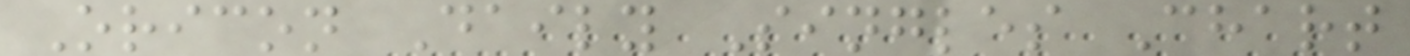Oricon Daily Singles Chart
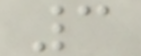3
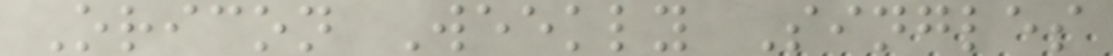Oricon Weekly Singles
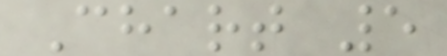Chart 5
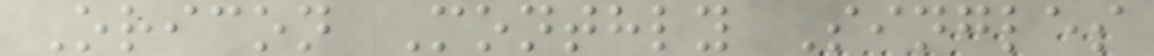Oricon Monthly Singles
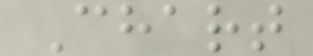Chart
